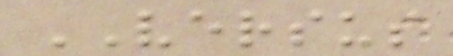VERSUS
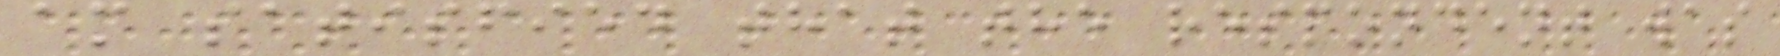am satisfied that the respondent was
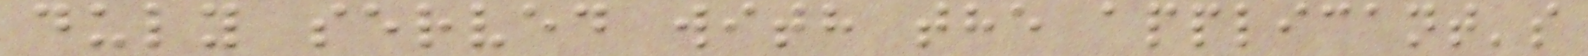duly served with the applicant's
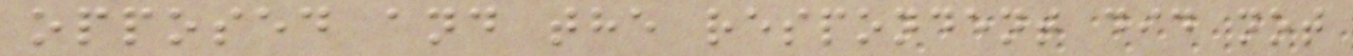opposed and the respondent did not
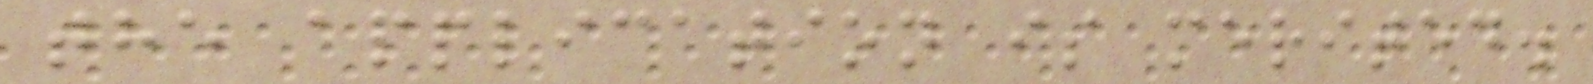the application is merited.
